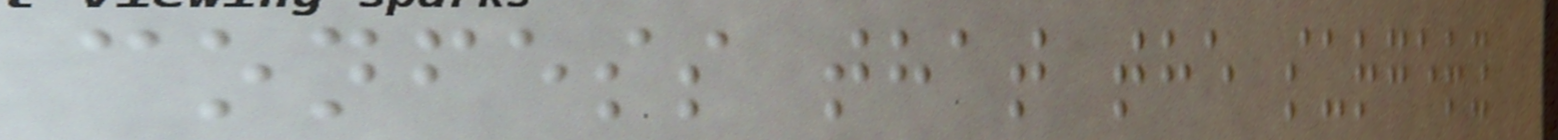confess that the surgery
